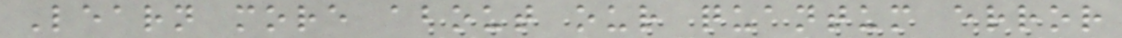Learn more about our quantum error
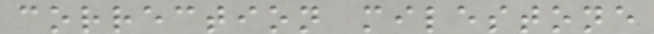correction milestone
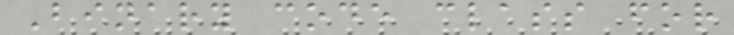Binary code class for
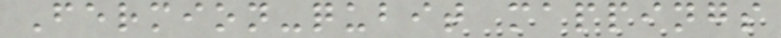Fermion-qubit mappings
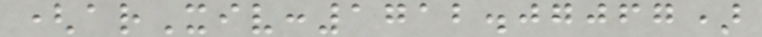(arXiv:1712.07067)
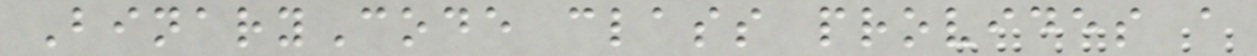BinaryCode class provides a
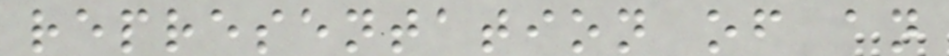representation of an
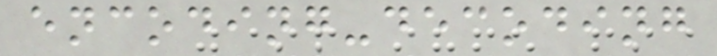encoding-decoding
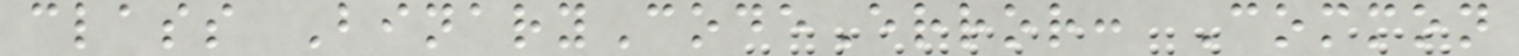class BinaryCodeError: Common
